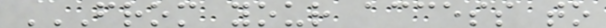FROM YOUR ACCESS TO
